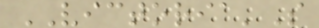VICTORIA'S
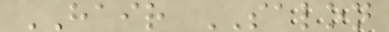HAIR SALON
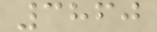3860
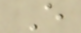E
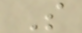S
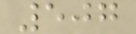507
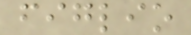figlio
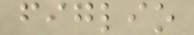figlio
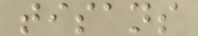tisans
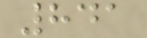841
